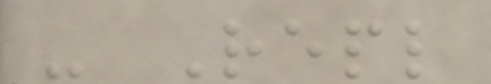- Repl
